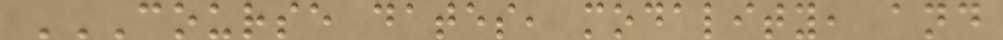COURSE DATES, MODALITY, AND
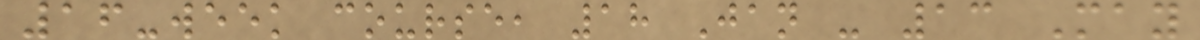16-week course, 18 Jan - 13 May
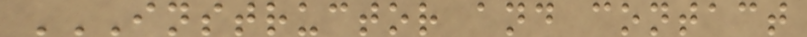INSTRUCTOR AND CONTACT
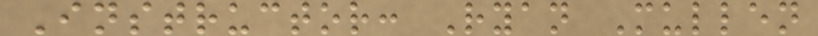Instructor: Ryan Mullen
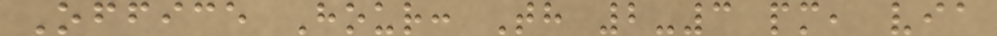Office Hour: Th 2-3 pm, via
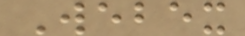Webex
